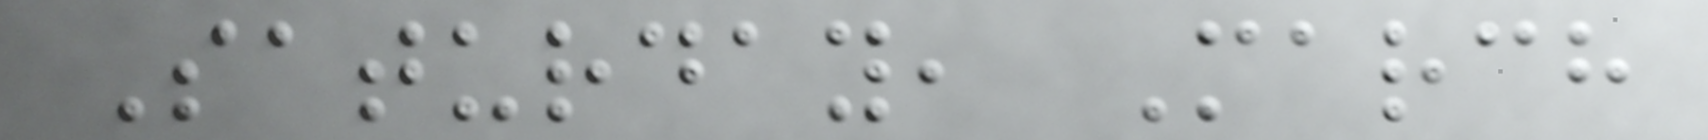Saturday, March
